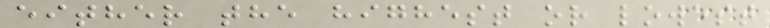either the highest or lowest
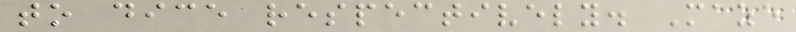to dice respectively. Maze
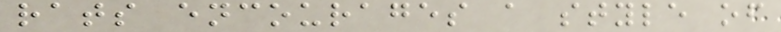rats encourages a style of
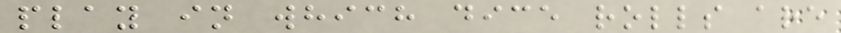play in which dice rolls are
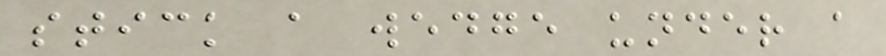stick a wedge under a
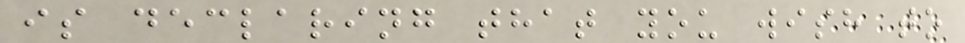is declaring that you wish to
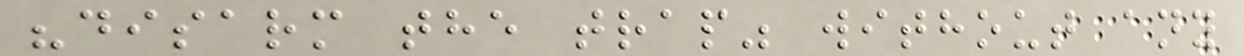"disarm the trap" without any
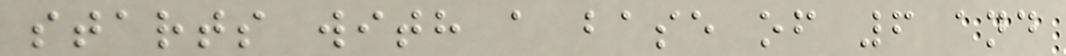starts with a base of 6 and
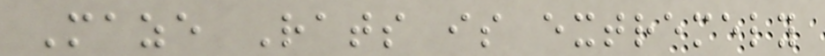Maze Rats is extremely
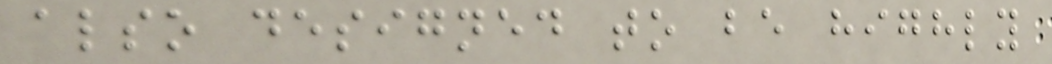also designed to be highly
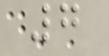7
